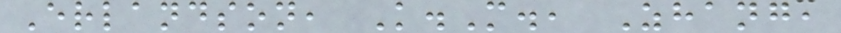Erlandson, K.M., Zhang,
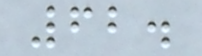62.
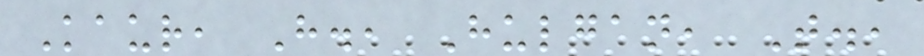Kaur, H., Hulgan, T.,
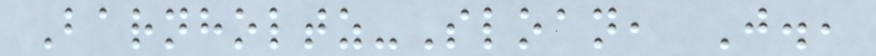Barnholtz-Sloan, J.,
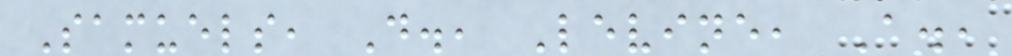Samuels, D., Levine, A.,
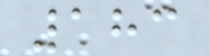183
